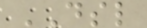DSL
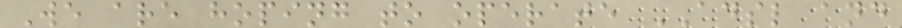We are hoping to operate ADSL and
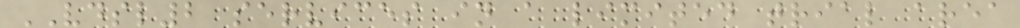VDSL2 services in a limited trial area
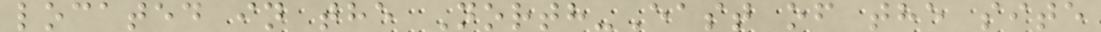located in the North-East of the site
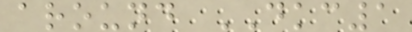around DKC1
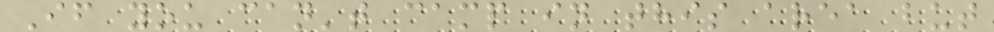If you can't camp in this area but
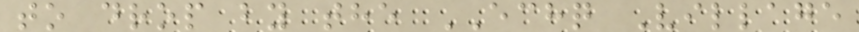to drop by the ECHQ Village
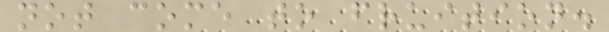not come to fruition.
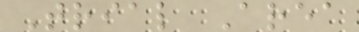Trial Area
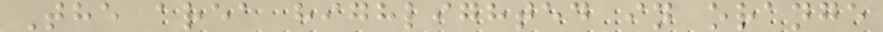The area highlighted in orange
